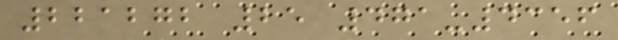221272 25 471-4356
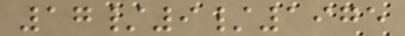17/9/1975
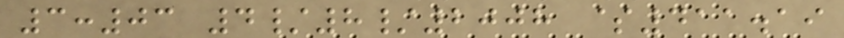3:03 4/8/2008 $411.19
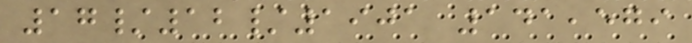17/12/1901 141,579
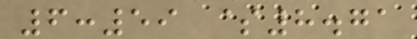6:59 $8.71
